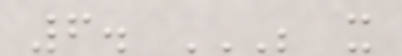6. BE IT
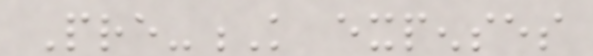Pre-K expenses
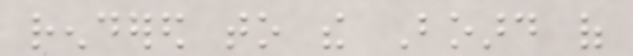rendered to the Board of
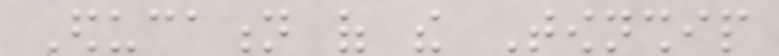Education of the Township
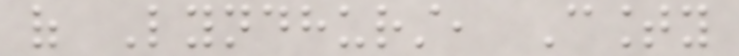of Lyndhurst, County
